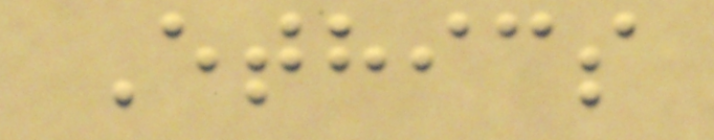Ethics
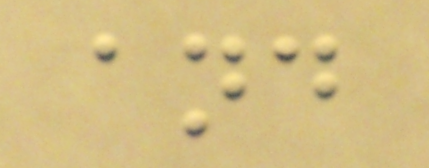and
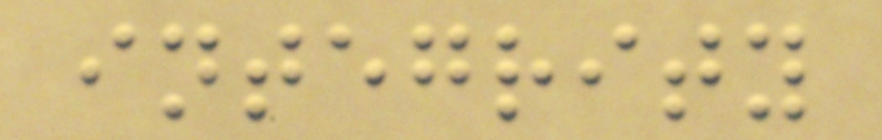integrity
